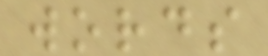words
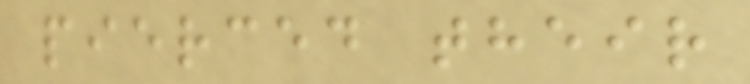pierced their
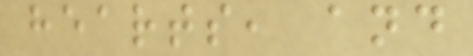hearts, and
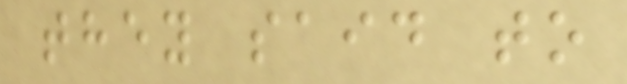they said to
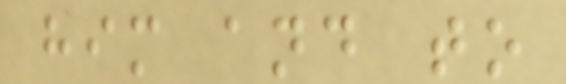him and to
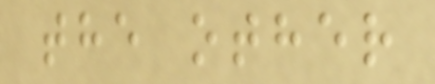the other
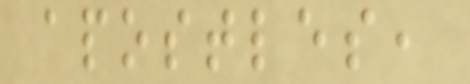apostles,
